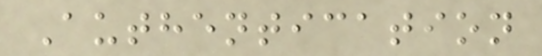Authentication
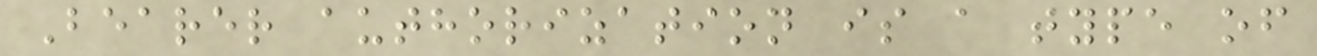Bearer authorization is a type of
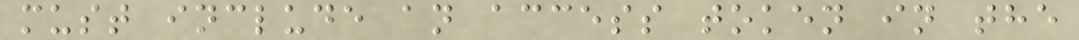must include an access token in the
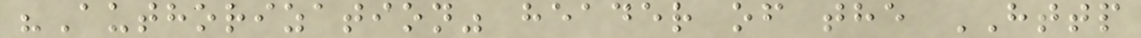"Authorization" header of the HTTP
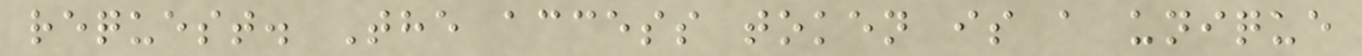request. The access token is a unique
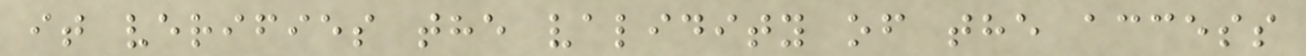it verifies the validity of the access
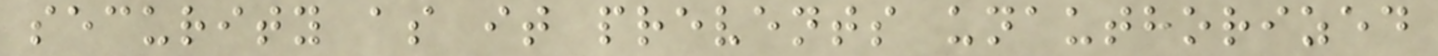security as it prevents unauthorized
